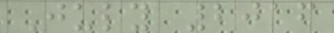July 2016
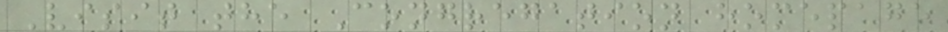Visit the Congregation homepage
